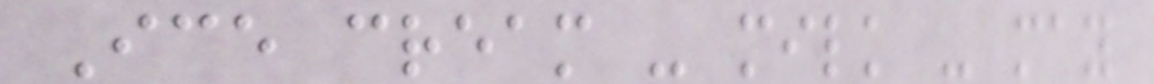Ice cream - milk - may
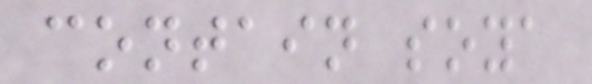contain soya
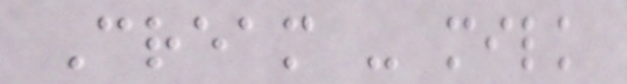Cream - milk
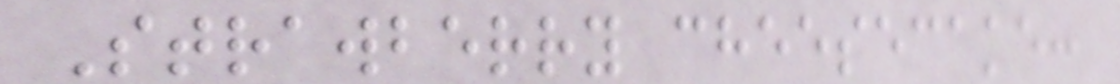Strawberry cheesecake:
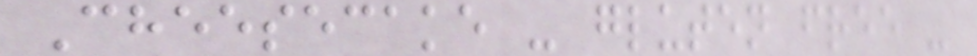Cheesecake - gluten free -
